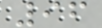96
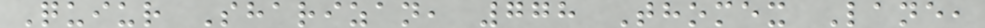Quiur Sharizan, 778 Thomex Lane,
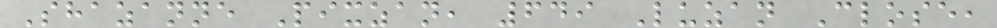Shazanne Pixzan, 649 Luzan Close,
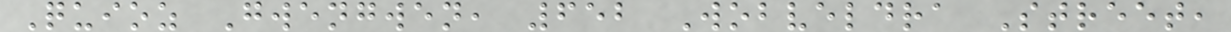Quioz Gwengwen, 652 Wobveldra Street,
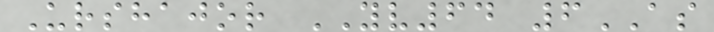Urshajor YV64 6AS
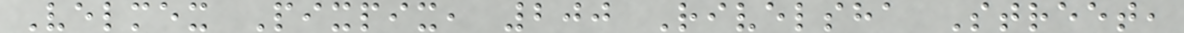Velmex Pixpix, 200 Rivelsha Street,
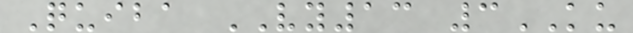Quiba VY13 3KU
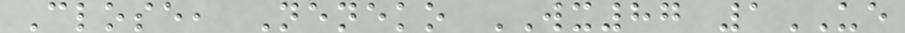Close, Neneko WX87 1UE
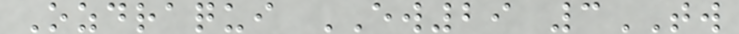Ozdraqui EW29 3TW
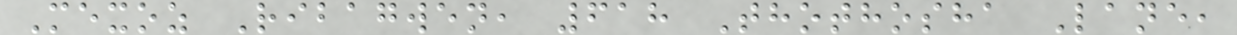Mexoz Ribagwen, 618 Thothosha Lane,
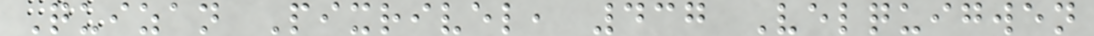Quizan Pixrivel, 437 Velquigwen
